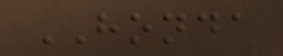HONDA
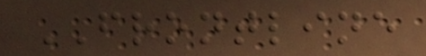FRONTLINE
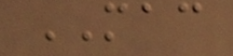MAC
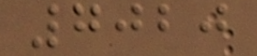7020
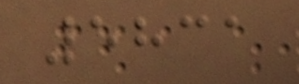5831
